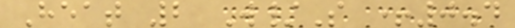Heat 2 W/S +0.4
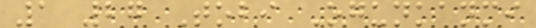1 27 Tobi Ogunkanmi
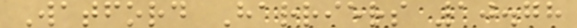Watford Harriers 10.78
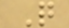Q
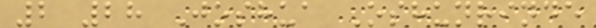2 28 Joshua Oshunrinde
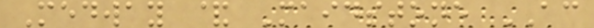Medway & Maidstone AC
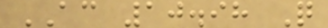AC 10.98 Q
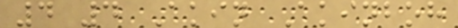4 4 Akin Akinboh
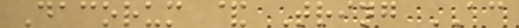Dacorum & Tring AC
